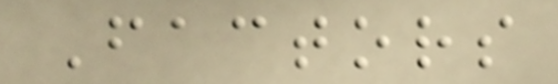Factors
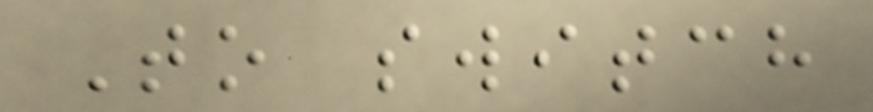To switch
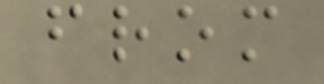from
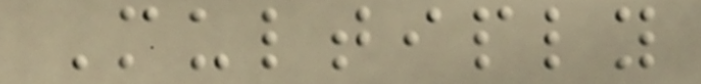Multiply
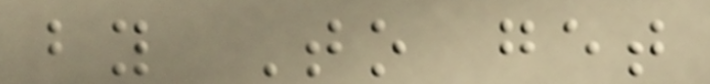by To get
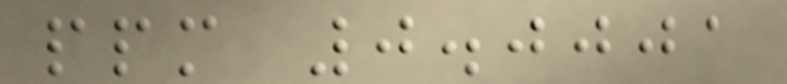ppm 0.0001
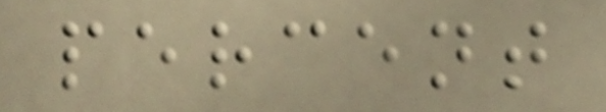percent
